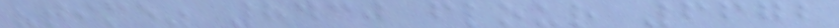"time" 8430 flour 6672
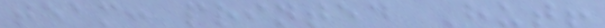team: printed Hut!
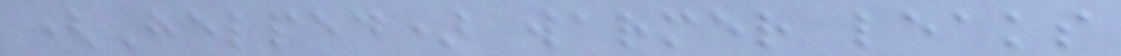(Helped) warmer leaks
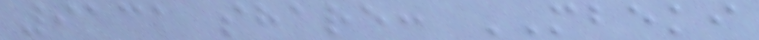9131 share: MBEKI
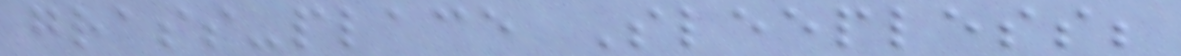grass-place Sleepless;
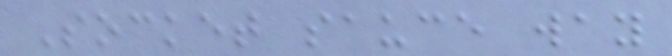Socket sauce way
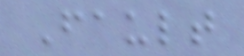Fault
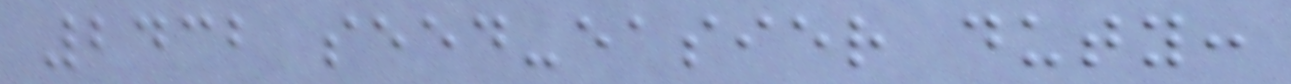2432 seed-easier duty:
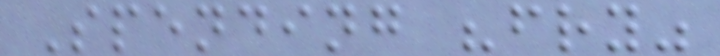Spending "fry"
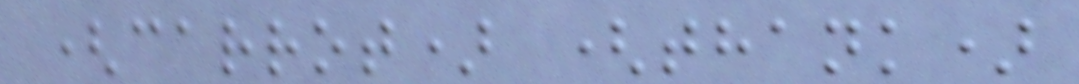(carrot) (thank)
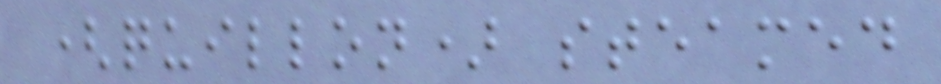(quillon) steamed
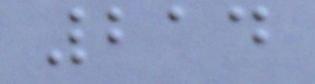214
